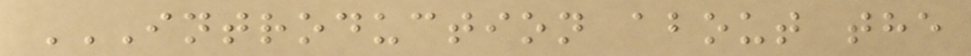INTRODUCTION ABOUT THE
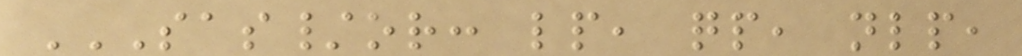SAS/OR: LP, QP, NLP,
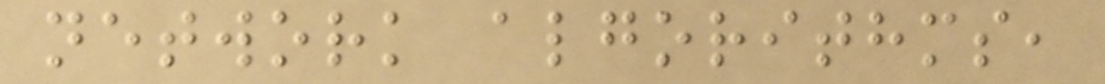network algorithms,
